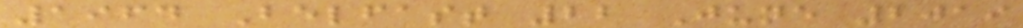1964 Belfast 22 June 2019
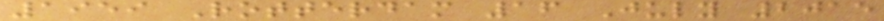1959 Rotterdam 16 July 2015
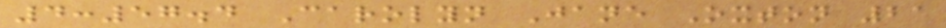4:57.4 Carolyn Jane Oxton 21
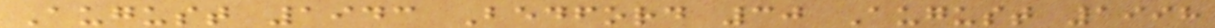August 1943 Bedford 30 August 1998
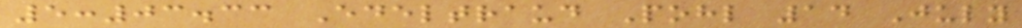5:03.33 Edeltraud Pohl 14 July
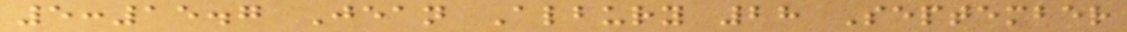5:15.7 Jean Albury 28 September
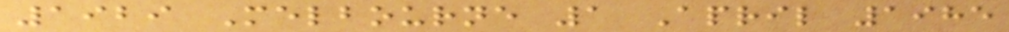1929 Melbourne 1 April 1985
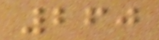260
